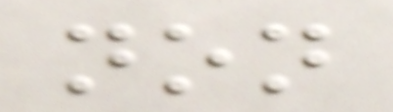non
